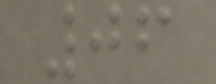06
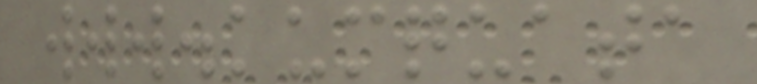www.kumquata
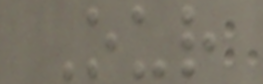Our
